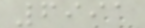6991
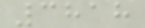3818
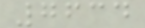7634
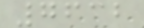7632
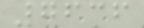7636
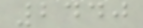2440
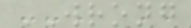WRONG
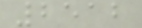2512
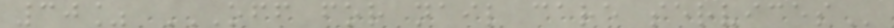30% OFF FOR NAIL CARE SERVICES
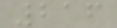216
